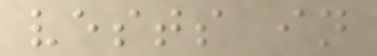vests in
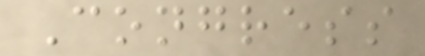Congress
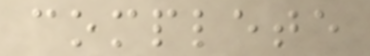complete
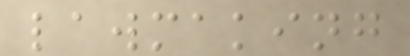lawmaking
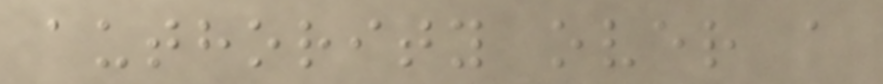authority over a
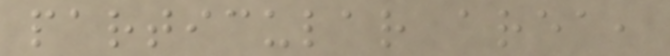particular area,
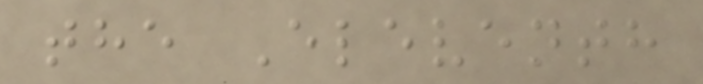the Eleventh
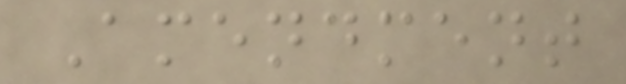Amendment
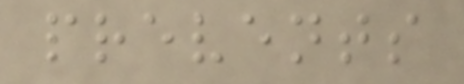prevents
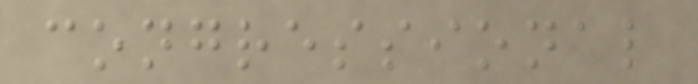congressional
